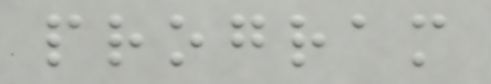program
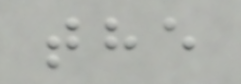the
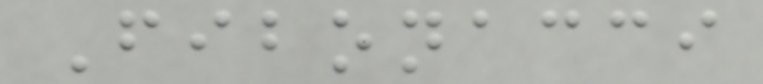Fibonacci
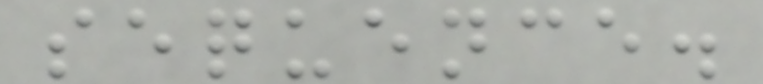sequence.
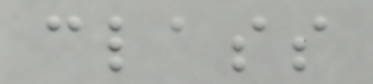class
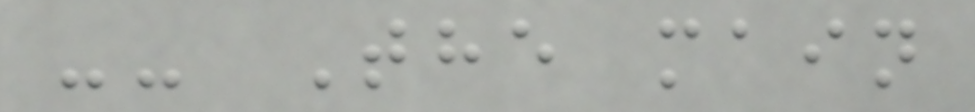-- The main
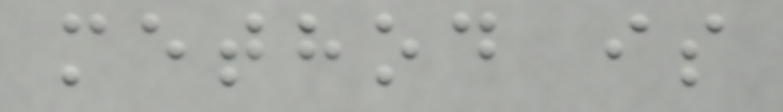method is
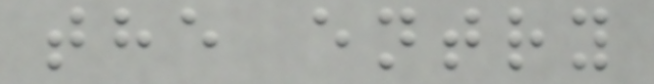the entry
